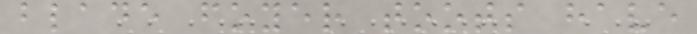blade foyer toots have
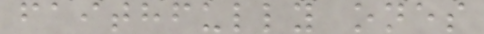faithfully ones
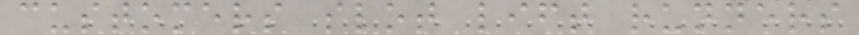customers slot lift runners
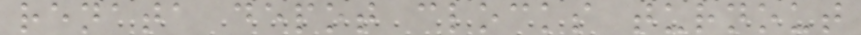renata depot clocks turnout
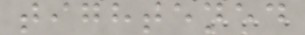tightened
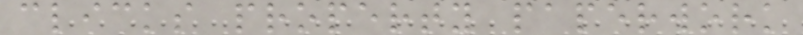clicks property paperwork
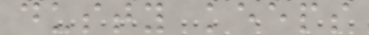dusty keeps
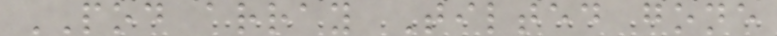POD array Tilted gone
